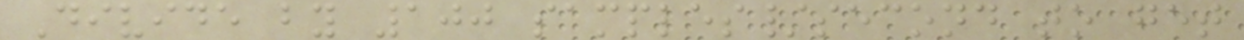Divide by 100 samples/second to get
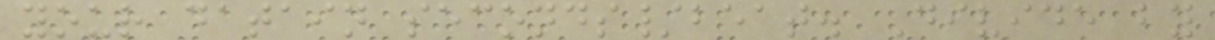your datain seconds/beat. Divide by
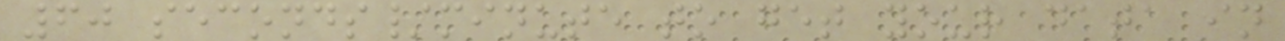60 seconds/minute to get your data in
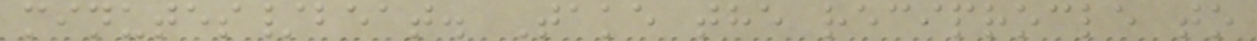minutes/beat. Take the reciprocle to
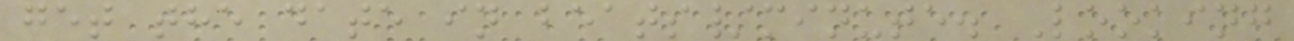get the date in beats/minute. Looking
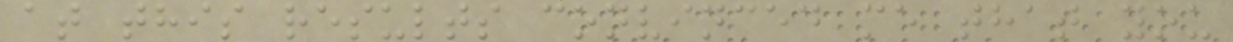at this results convinced me that you
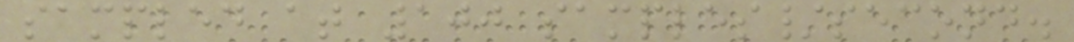sampled at 100 samples/second.
